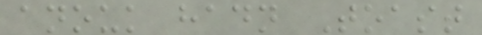anouk hadn Toast
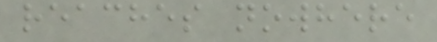reaches nowhere
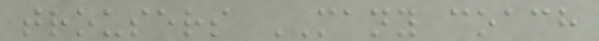trousers MANY coach
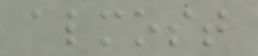almost
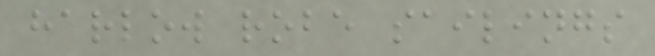harlow robe sailings
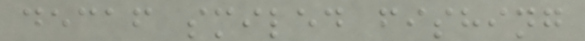decaf smiled fishing
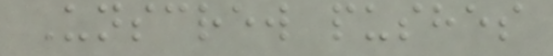Unscrew pushes
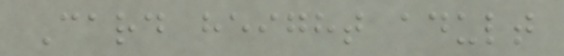Card height adult
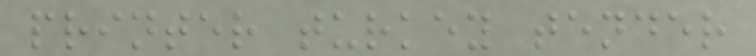printer turkey tender
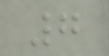7
